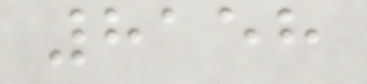8158
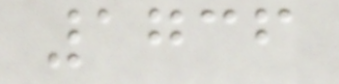1736
